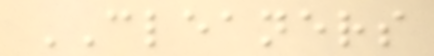CLEANERS
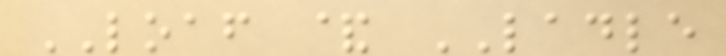LOAF & LADLE
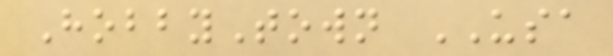HobbyTown USA
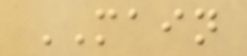MAIN
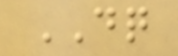DQ
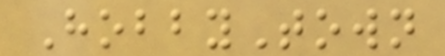HobbyTown
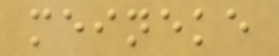meineke
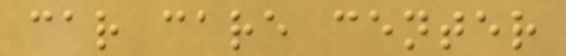car care center
